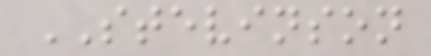STEVINSON
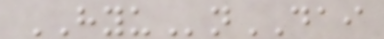HYUnDAI
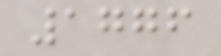1776
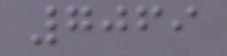7069
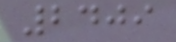2409
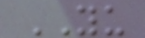YU
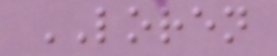LOREN
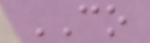CO
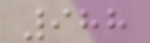988
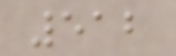512
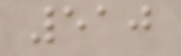510
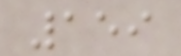159
